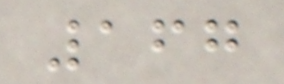167
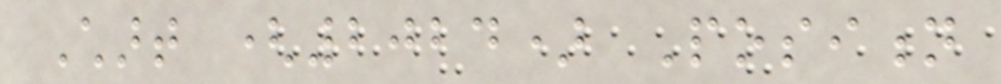Chart (2024) Position
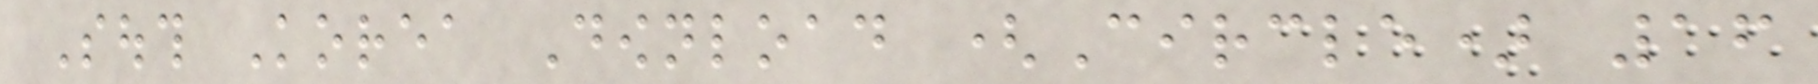South Korea Download (Circle) 16
